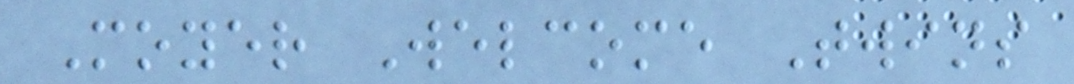Moyer Welcome Twins
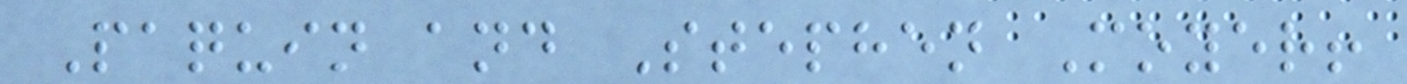Paquin and Stephen Moyer!
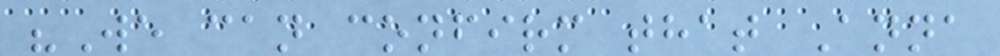"We can confirm that Anna
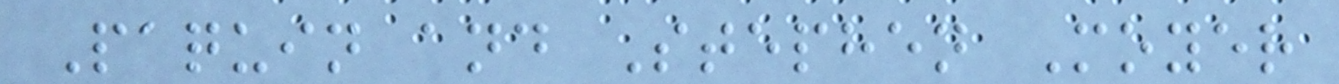Paquin and Stephen Moyer
